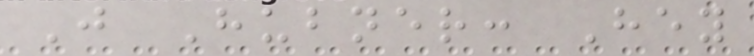J Hubner: Hey
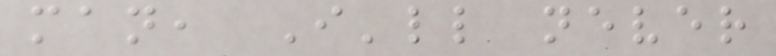man, I'll never
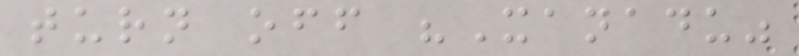turn off "Xanadu"
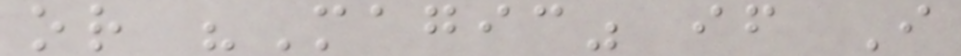or "Magic" if I
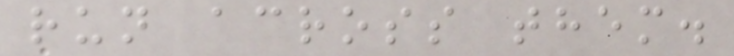run across them.
